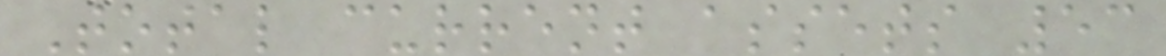Total current assets 53
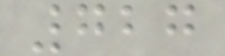727
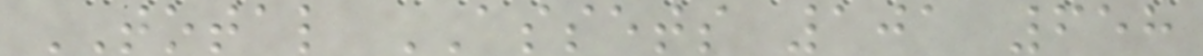TOTAL ASSETS 101 658
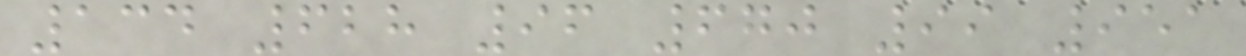134 628 96 670 99 951
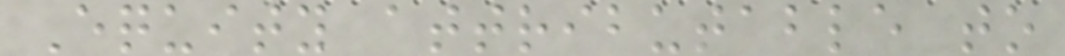Equity attributable to
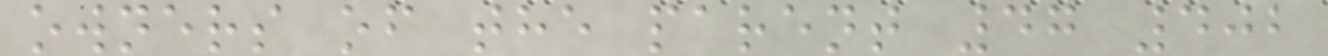owners of the parent 47 402
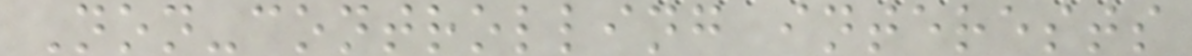Non-controlling interests
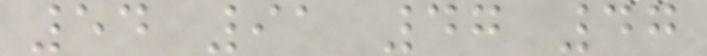54 91 47 47
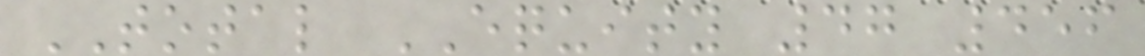TOTAL EQUITY 47 456
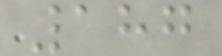187
